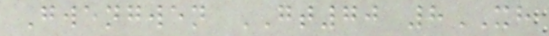Gwengwen GT70 8XH
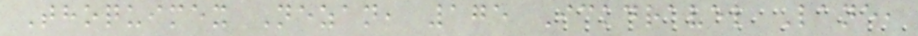Thoquimex Nezan, 175 Ickdravel Lane,
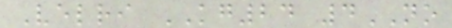Velri KG24 4NO
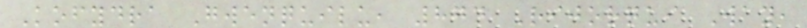Kofydra Gwenquilu, 874 Rijorqui Way,
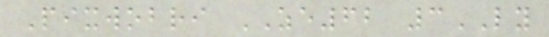Pixwobri ZE62 3LY
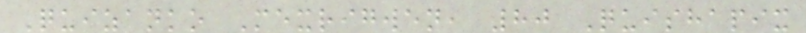Quizanko Mexrigwen, 80 Quishapix
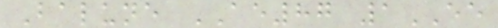Balune AE87 1EE
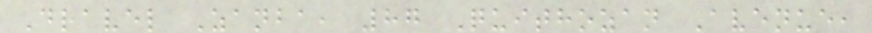Dravel Zanba, 87 Quithozan Avenue,
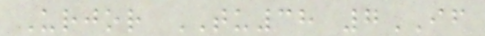Urjor TU38 7IF
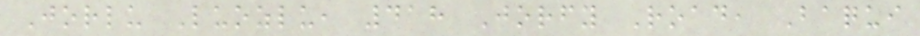Jorlu Luozlu, 418 Jorfy Road, Baqui
